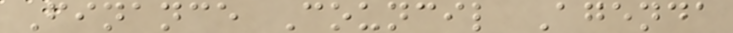Finance Council Agenda
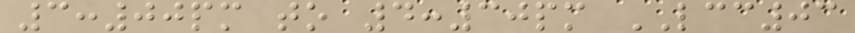3:00pm to 4:30pm LCC03
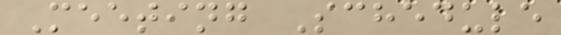Meeting Schedule
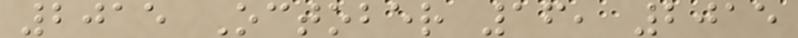2015 October 16, 2015
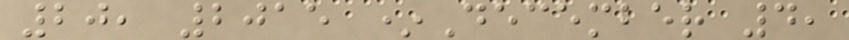20, 2015 *December 4,
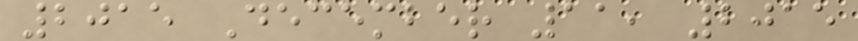2015 December 11, 2015
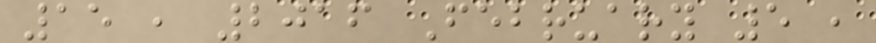15 , 2016 February 5 ,
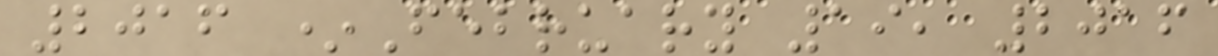2016 *February 19, 2016
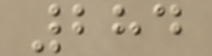284
